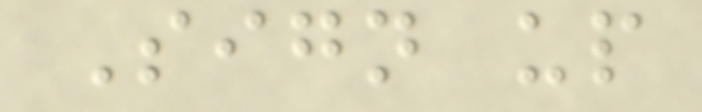Sign up
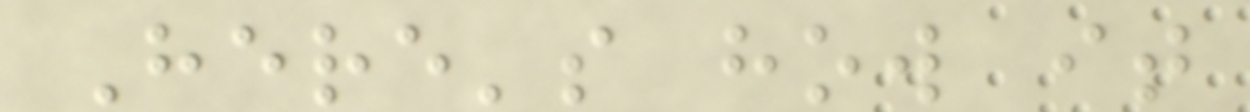Here's how it
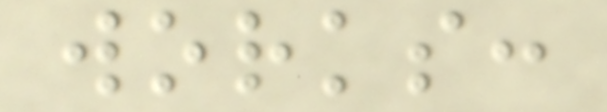works:
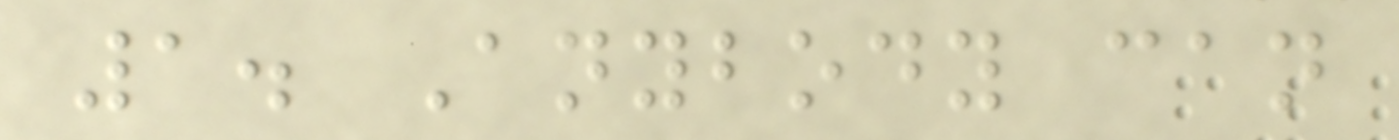1. Anybody can
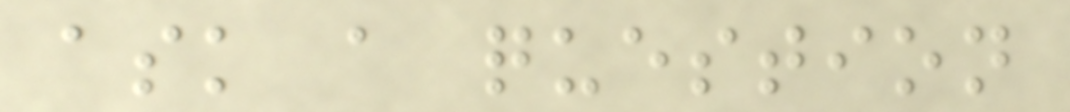ask a question
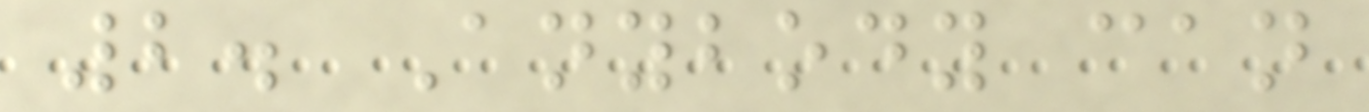2. Anybody can
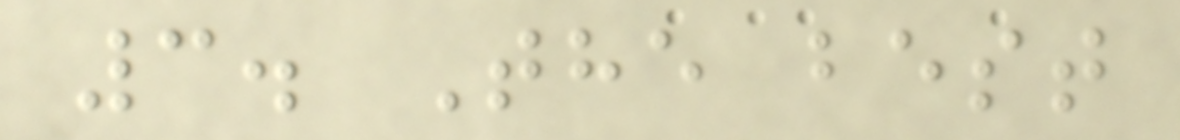3. The best
